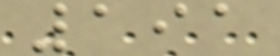191
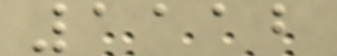1112
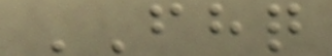FHQ
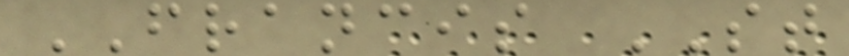FRANCIS ST
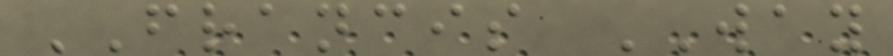FRANCIS WAY
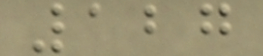127
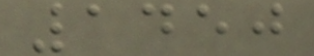1450
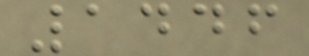1446
